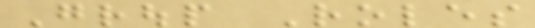Group Roles
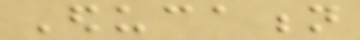Education
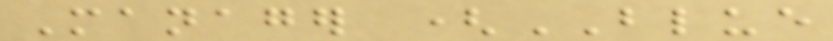Manager (BLUE
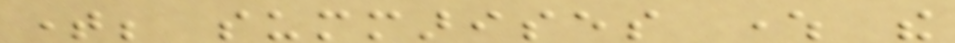time; summarises where the
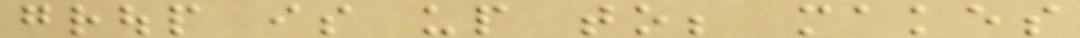group is up to; makes
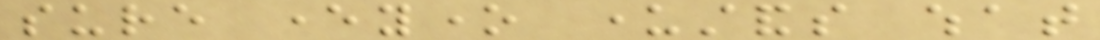sure everyone understands what
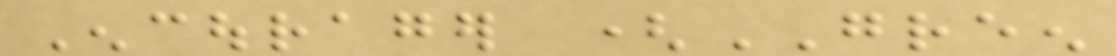Encourager (GREEN
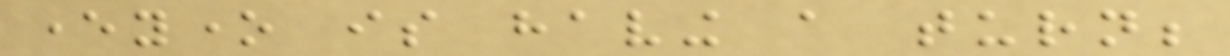everyone is having a turn;
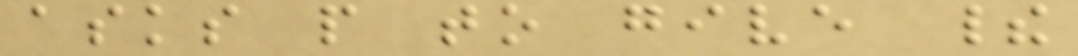asks people to give their
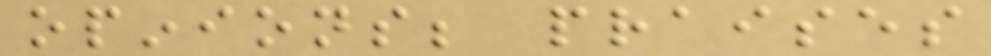opinions; praises
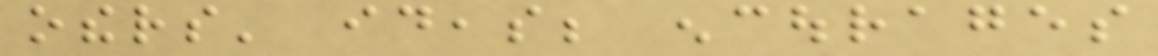others' ideas; encourages
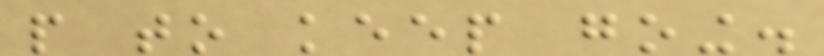people to keep going.
